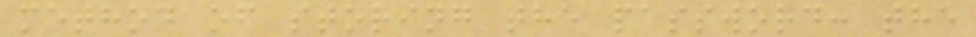method of storing the password: the
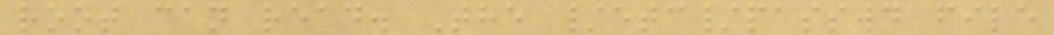root can read. The /etc/passwd file
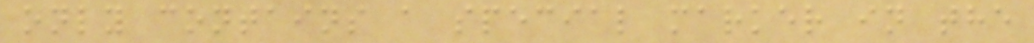only contains a special marker in the
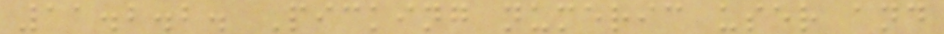11.2.2. Picking numeric user and
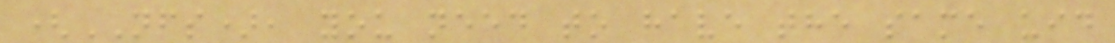(NFS), you need to have the same uid
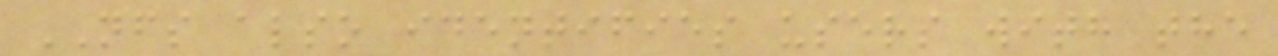NFS also identifies users with the
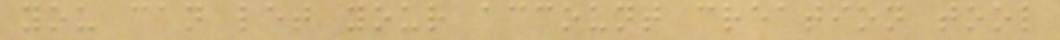you can let your account creation tool
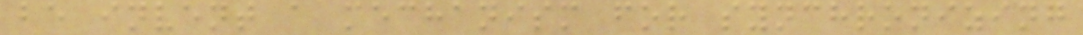be invent a mechanism for synchronizing
